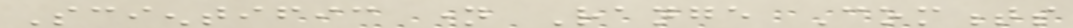Scientific name Range Comments
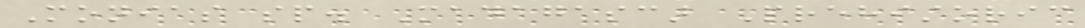Monias sp. Madagascar Prehistoric
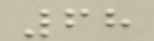68
